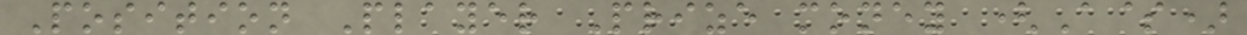Position Player Prize money (A$)
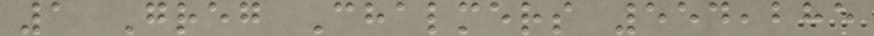1 Greg Chalmers 554,285
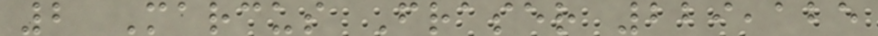2 Marcus Fraser 229,125
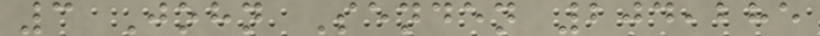3 John Senden 204,285
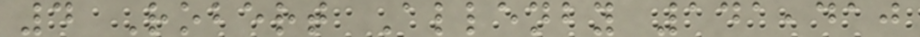4 Robert Allenby 141,410
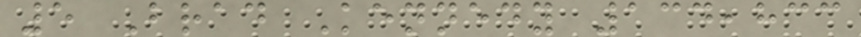5 Brad Kennedy 134,833
